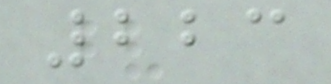223
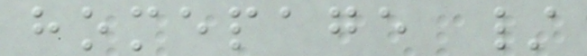homepage /
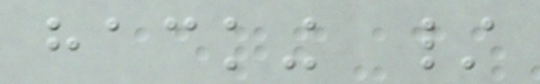hacking /
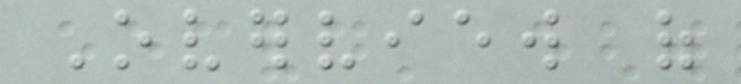Overview of
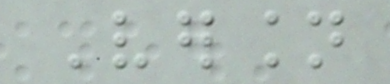Version
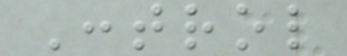Control
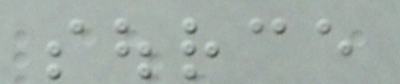source
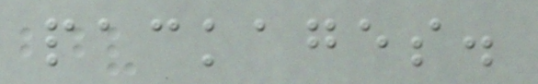packages.
